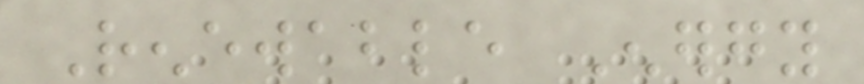Renewable Energy
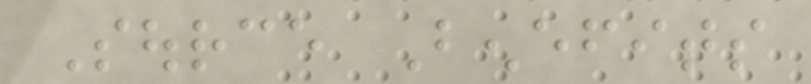Source Benefits
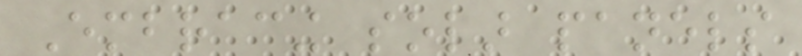Embracing solar panels
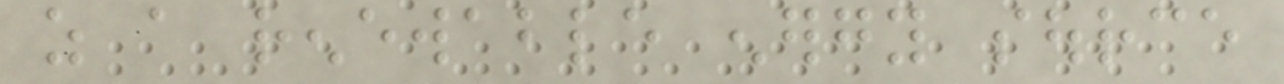as a renewable energy source
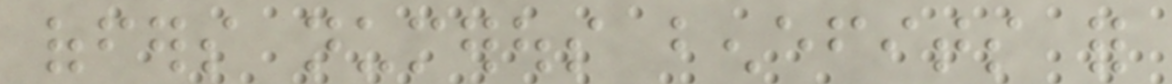offers numerous benefits for
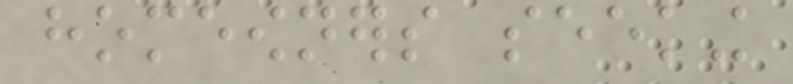homeowners seeking
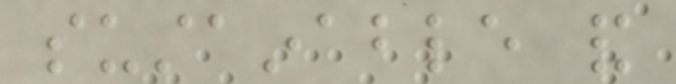sustainable and
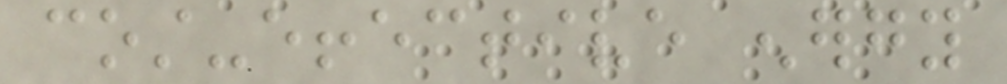cost-effective energy
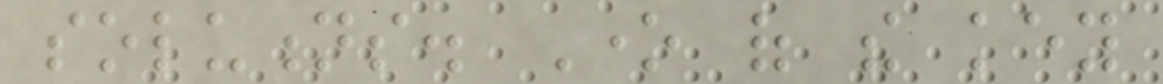solutions. One of the key
